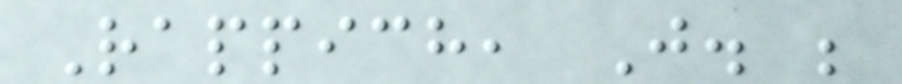Rappich, J. ;
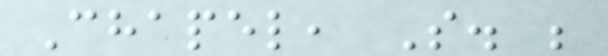Chapel, S. ;
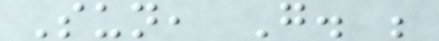Sun, G. ;
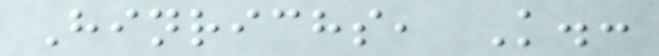Hinrichs, K.:
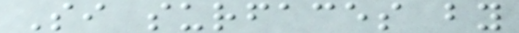Si surfaces by
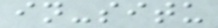in-situ
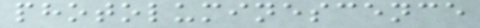photoluminescence
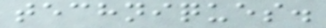techniques.
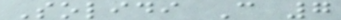Solidi C 7
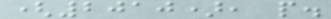(2010), p.
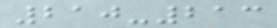210-213
